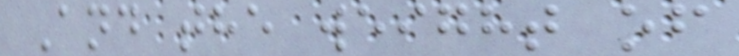And the weight of
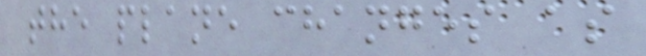the plane changes as
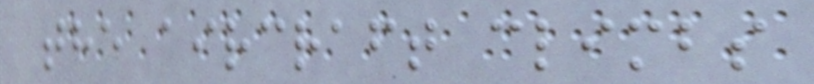the aircraft climbs
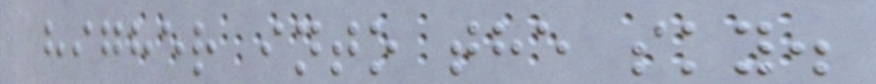higher into the sky.
